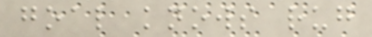goal knows rug
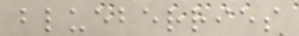blueberries
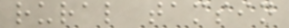rural tamsin
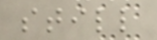still
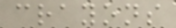crayons
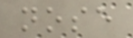nose
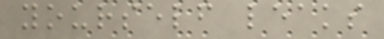yourself leaks
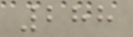288
